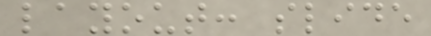layout: slide
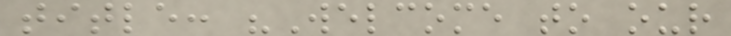title: "Welcome to our
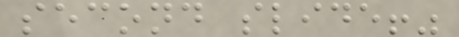second slide!"
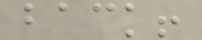back!
